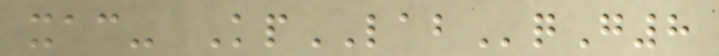xac- KpLABqG8
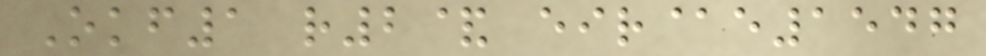Okf1 r2& eir@e1547
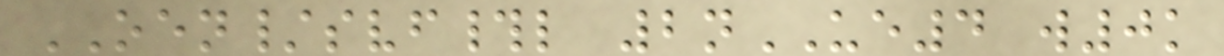OEN/svf#l 2nUE4 w0k
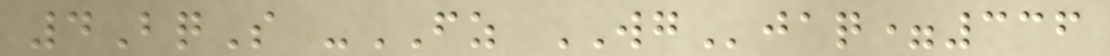4BqS -FZ WGjaq=336
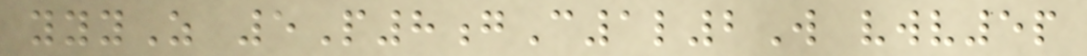yyyZ 5P8gC1l2W vwv5p
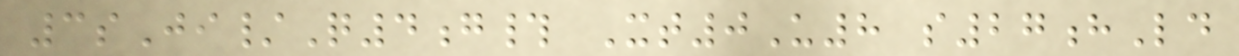3sJi/Q4g# Xt0U8 s27hLd
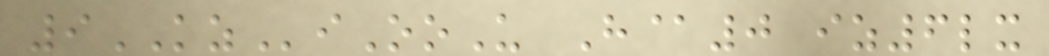9KZiOoU H@0 iz6lx
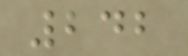242
